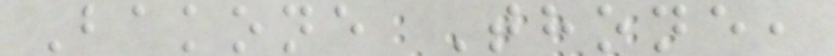Bakone Thone,
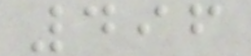496
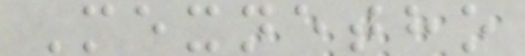Mexnetho
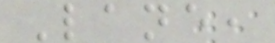Lane,
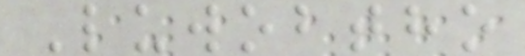Luwobtho
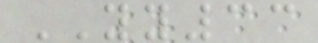YY33
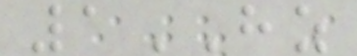1HZ
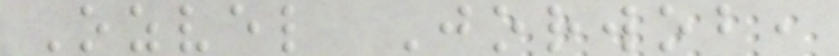Ozvel Jorwob,
